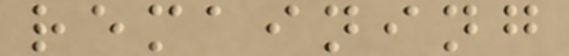remaining
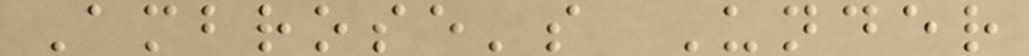Ambrose's Under
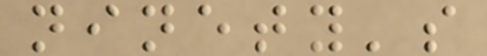ninety's
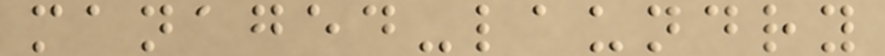managed-laundry
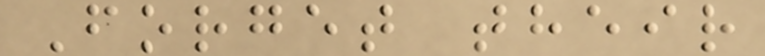Forget their
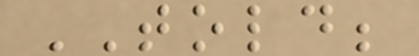TOLD;
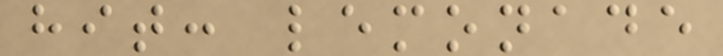hit: lemonade
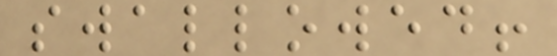swallowed!
